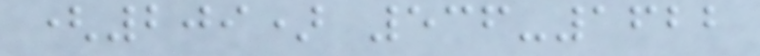(209) 536-1622
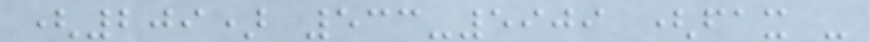(209) 533-5909 (fax -
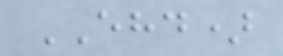EHD)
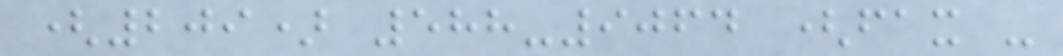(209) 588-9064 (fax -
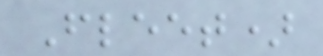Fleet)
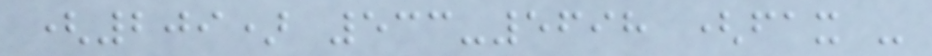(209) 533-5698 (fax -
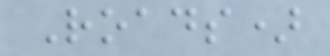Roads)
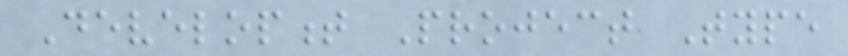Development Project Type
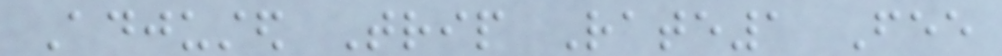Adjusted Trip Rate1 Fee
